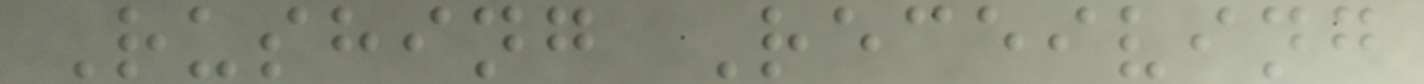Rushing Receiving
